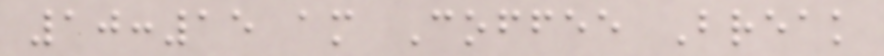10:15 am Coffee Break
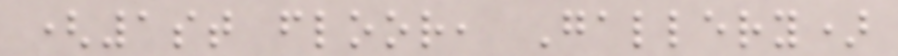(1st floor, Gallery)
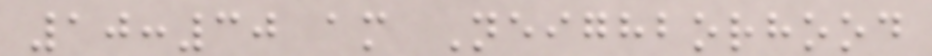10:30 am Neighborhood
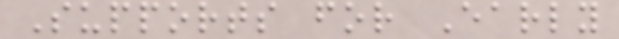Supports for Early
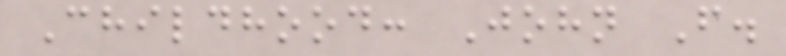Childhood: John F.
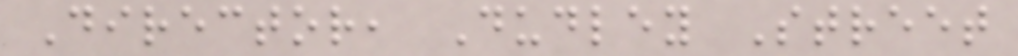Director, Dudley Street
